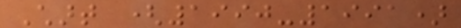Chart (1990-1991)
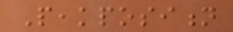Peakposition
